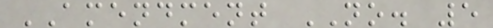AMENDMENT NO. 5
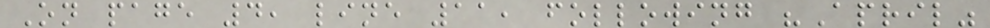On page 4, line 11, following "April"
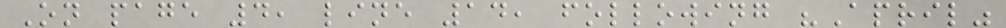On page 4, line 14, following "April"
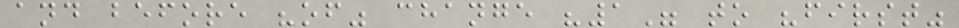and before "of" change "1" to "first"
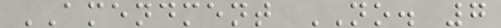AMENDMENT NO. 7
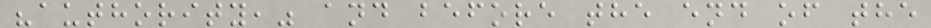"authority," and before the end of the
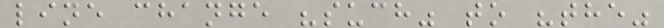line change "such" to "the"
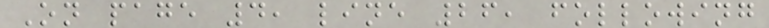On page 4, line 26, following
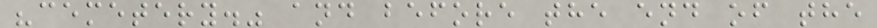"cemetery." and before the end of the
